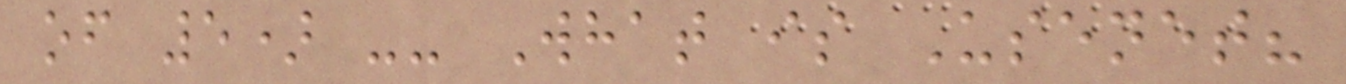of 5) -- What is Usenet?
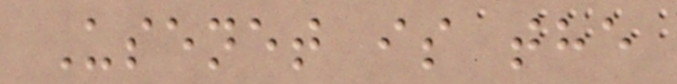Usenet is the
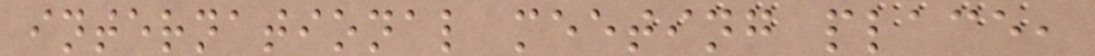international meeting place,
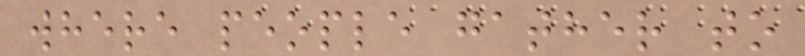where people gather to
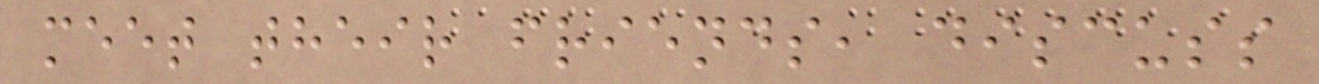meet their friends, discuss
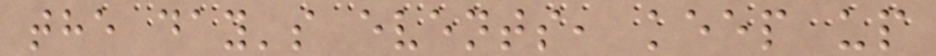the day's events, keep up
